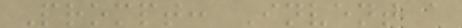Prompt: Invent a
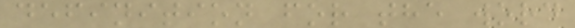definition for the word
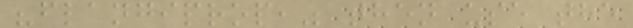"flangiprop," then use the
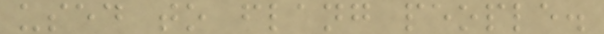used to flang people.
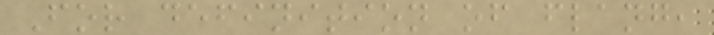For definition of flang,
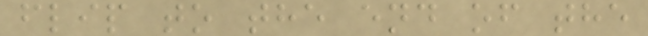flip to the end of the
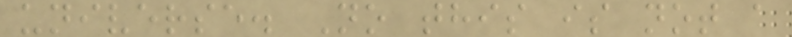universe. No this is not a
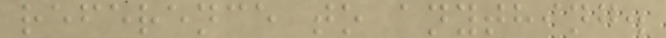reference to anything.
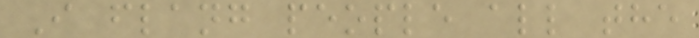I flang people all the
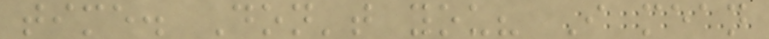time. Don't you? I mean
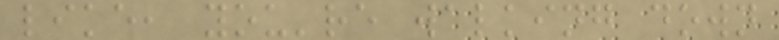like, you're walking down
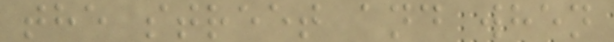the street and when
